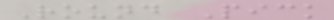Round Pick
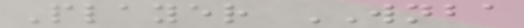Player WNBA
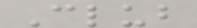Club
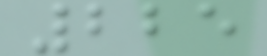225
